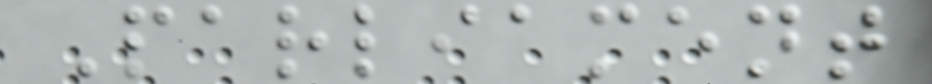Parliament
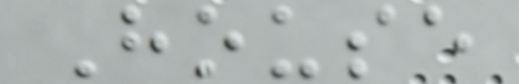House
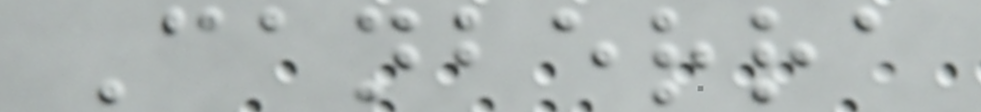Canberra
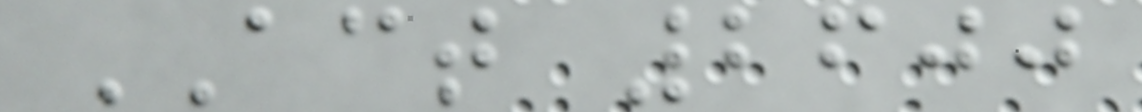ACT 2600
